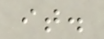it.
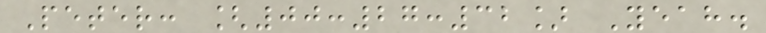Peter: [00:27:32] Yeah.
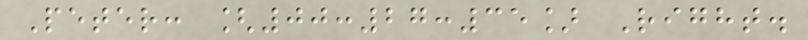Peter: [00:27:35] Right.
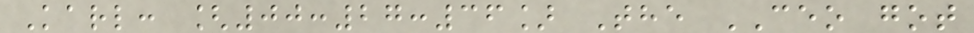Karl: [00:27:36] The CEO got
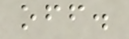off.
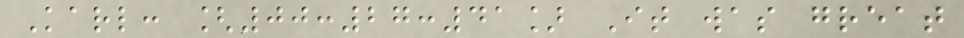Karl: [00:27:41] It was great
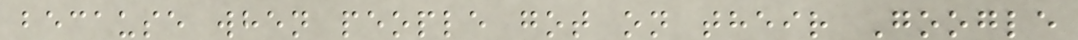because when people got on their Google
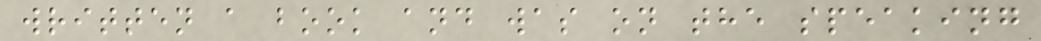written a book and was on the speaking
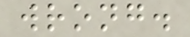wrong.
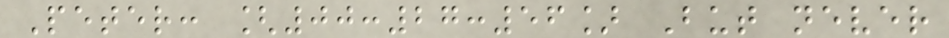Peter: [00:27:56] But never
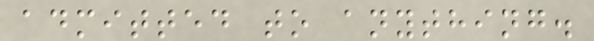admitted to anything.
